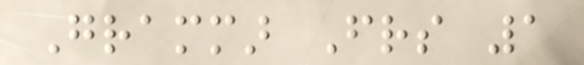Grammar Friends 1
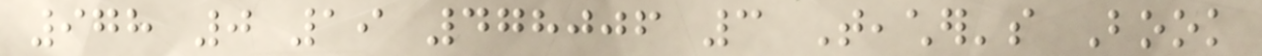978 0 19 478006 3 Teacher's Book
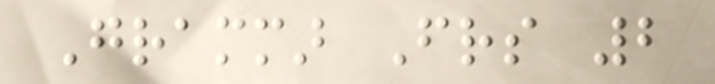Grammar Friends 2
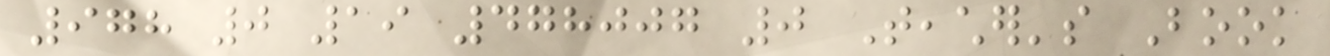978 0 19 478007 0 Teacher's Book
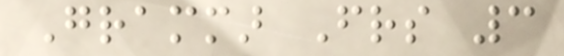Grammar Friends 3
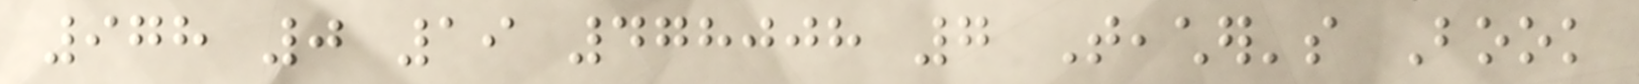978 0 19 478008 7 Teacher's Book
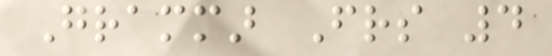Grammar Friends 4
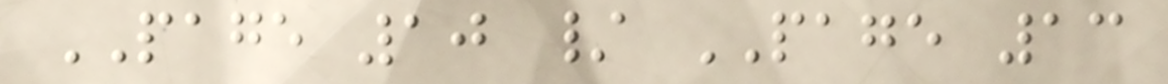PAGE 10 / PAGE 13
